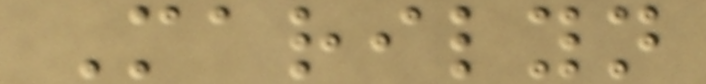Marilyn
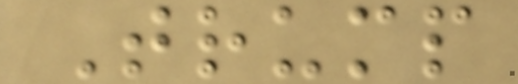Trump
